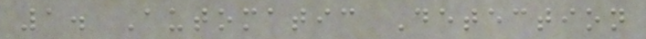1. Automatic Detection
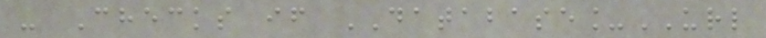- Checks if DATABASE_URL
